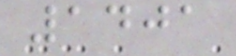1401
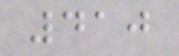410
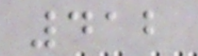412
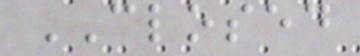CLOSED
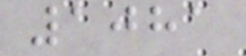1081
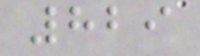829
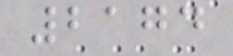2174
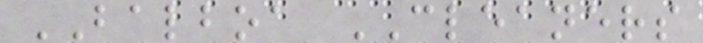BALBOA CLEANERS
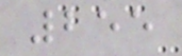255
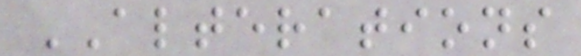ALTERATIONS
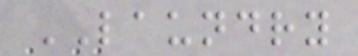LAUNDRY
